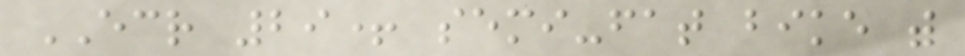ECR 29+ semi-fat bike with
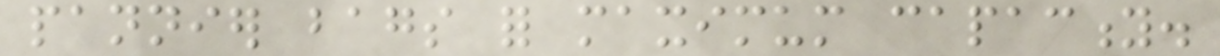pannier bags for maximum capacity.
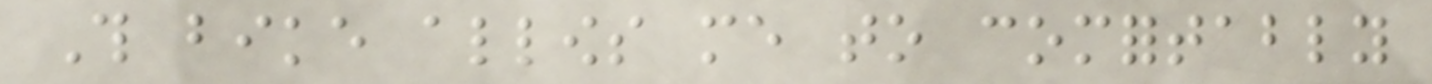This bike allows me to comfortably
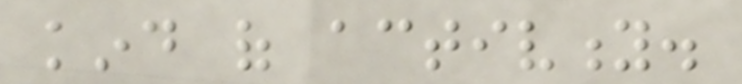kind of activity.
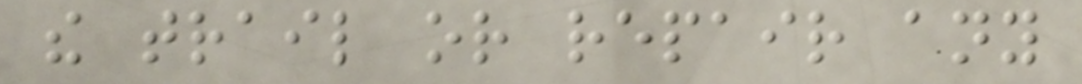the trail or repair any
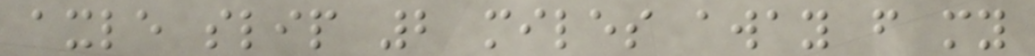axle slip 2 miles away from my
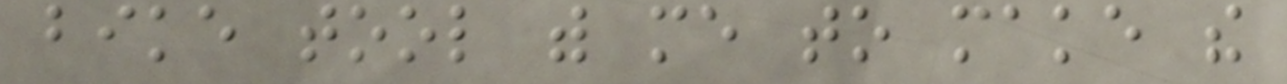bike tool with me to make the
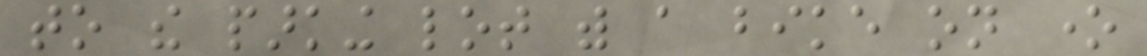to the parking lot with a bike on one
